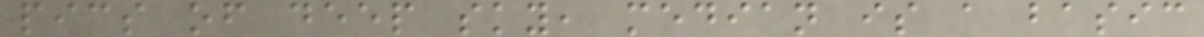pics of deep sky, median is a basic
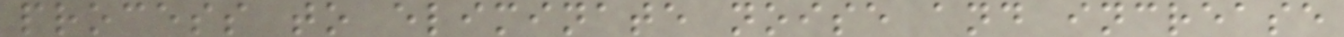process to eliminate noise and increase
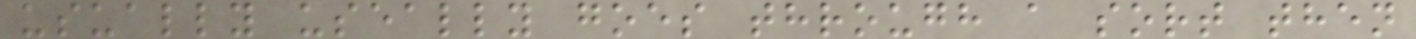usually useally goes through a sort then
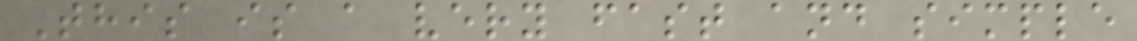This is a very fast and simple
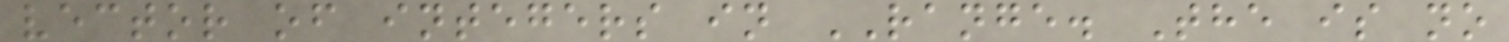vector of integers in RANGE. The is no
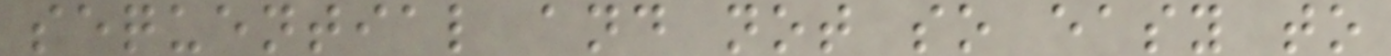sequential and not so easy to
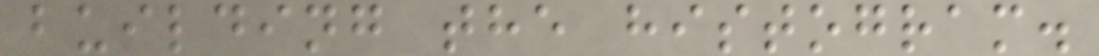building the histogram.
